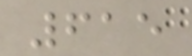615
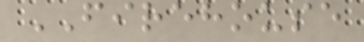FIREHOUSE
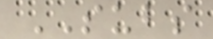SUBS
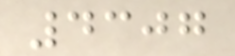4307
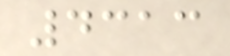4313
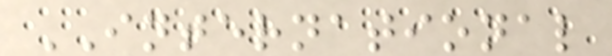INTERNATIONAL
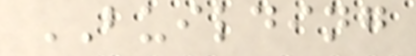BUILDING
